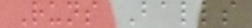Runs Balls
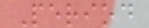Period
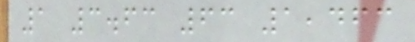1 3.63 63 1,463
